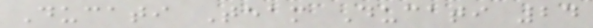Ducati Team Ducati 24
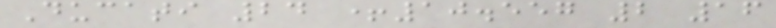Ducati 24 +10.557 2 16
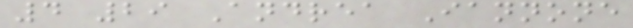4 29 Andrea Iannone
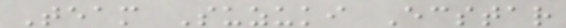Team Suzuki Ecstar
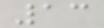13
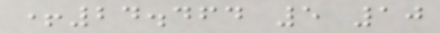+24.464 5 10
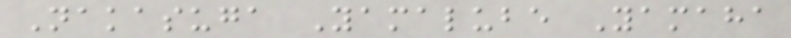Nakasuga Yamalube Yamaha
